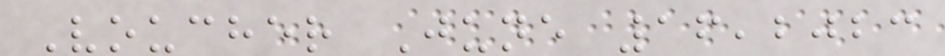Voucher June 16,2023
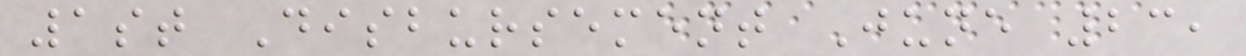1st Disbursement June 23,
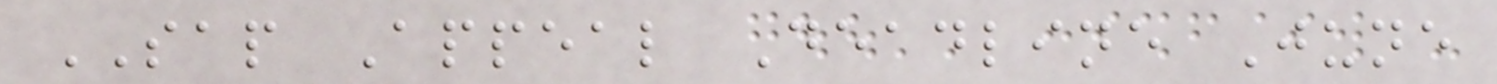SAP Appeal Deadline June
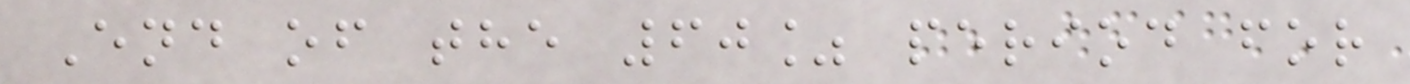End of the 60% period for
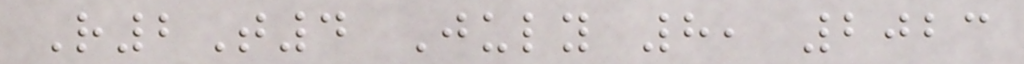R2T4 July 8, 2023
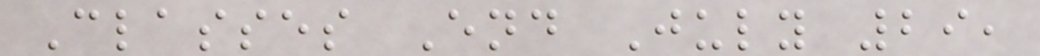Classes End July 29,
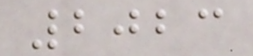2023
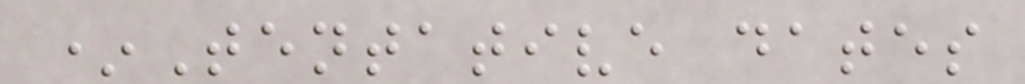*Tentative dates
